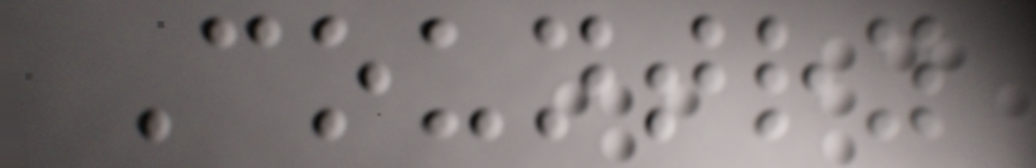Country
